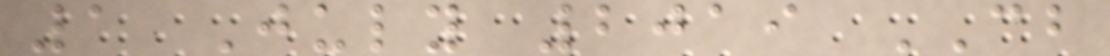1 July 2019 CB
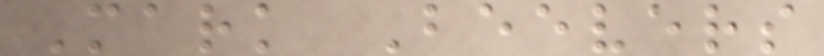Mark Beevers
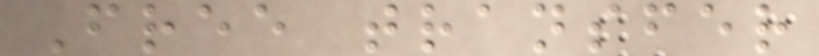Free transfer
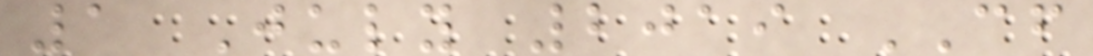1 July 2019 CF
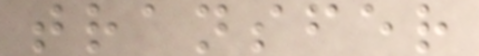transfer
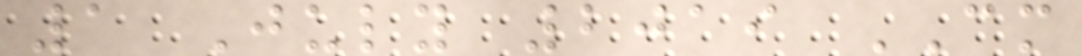1 July 2019 CM
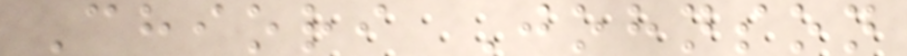Chiori Johnson
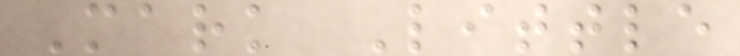Mark Little
